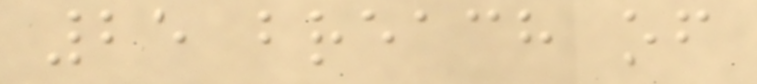25 breach of
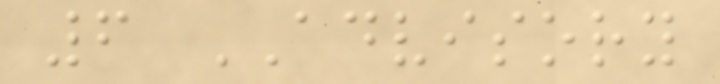6 ADVISORY
